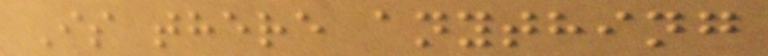Is there anything
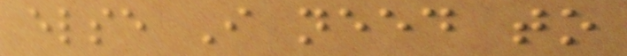else I need to
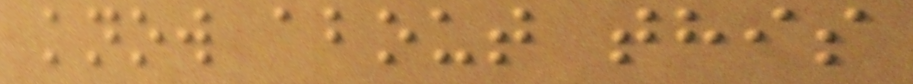know about this
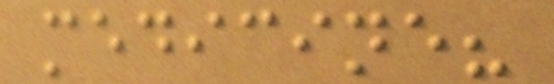medicine?
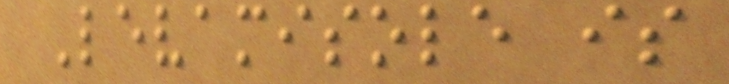Levamisole is
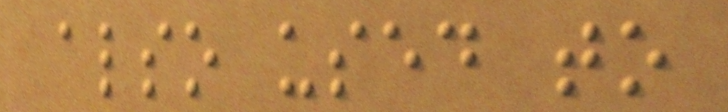also used to
